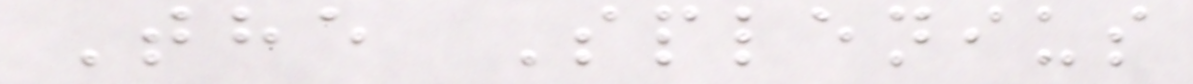The Splenius
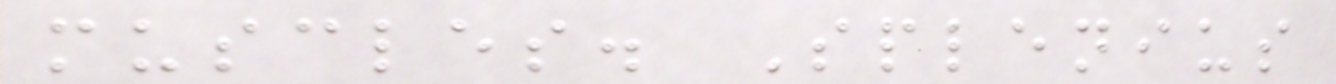muscles. Splenius
